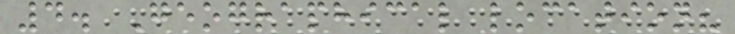4. Geographical location?
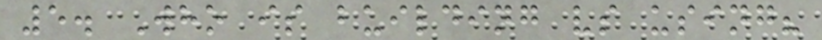5. Who is building vs using?
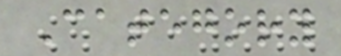Category
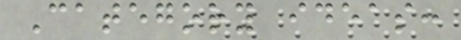Category ideas:
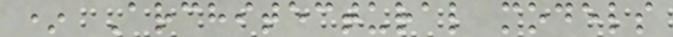* Architectural models
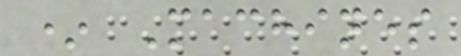* Machines
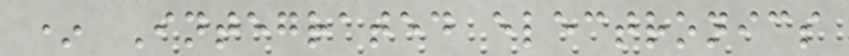* Integrated electronics
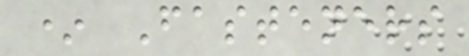* Fasteners
